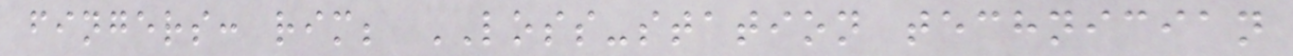fingers: rim; LOSS-station technician
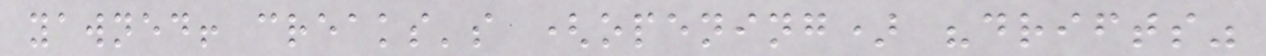yawned! creaks's (opening) "drifts"
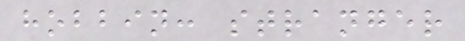hobbin: stranger
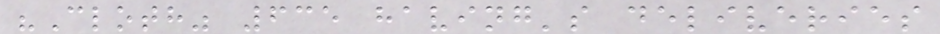"Cloth" 635 having's deliveries
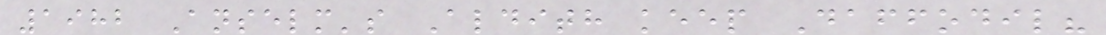1982 Anselm's Aldith keep Daffodil?
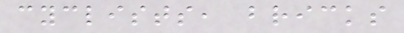cyclists, bricks
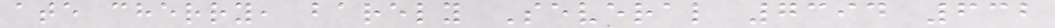ate cherry, barely Several 7394 632
